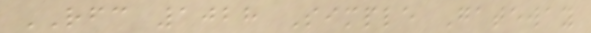RFC 1028 Simple Gateway
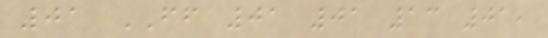01 FF 01 01 13 01,
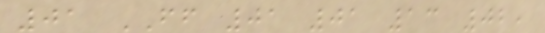01 FF 01 01 13 02,
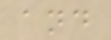and
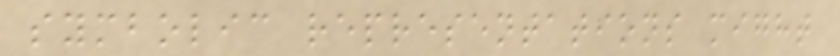symbolic representations might
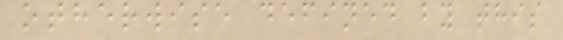otherwise defined by this
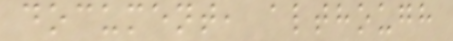document, although
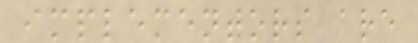implementors are
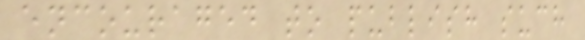encouraged to publish such
